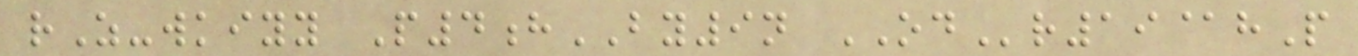rZ-wkiyy P4hBY9n ODr19@hP
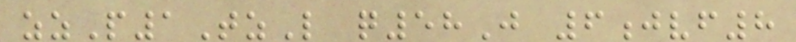zzP1TzL q58J 6jvf8
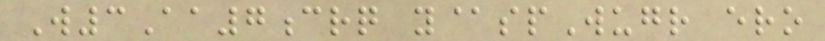W3Aa7crq y@spWugr ero
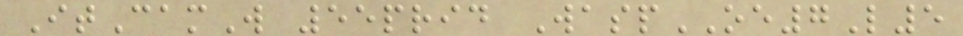ItCamW 55prid WaspOE7L5
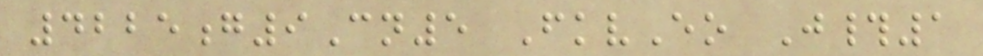4225g9Cn5 FkvEo J#1
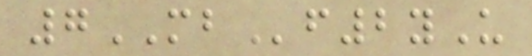7MBf2yU
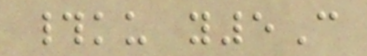#ku y5C
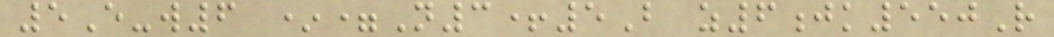5E-w6 *=N3+5B z6jk550R
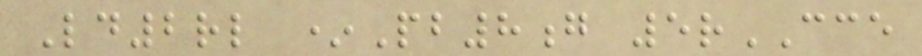Ld2rl *Pb8g 5rCCE
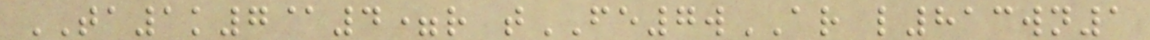TA1k7@4=r tFE7wAR l813wn1
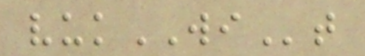vukWIt
